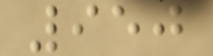950
